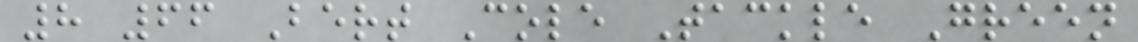8 66 Bert Cole Tackle Green
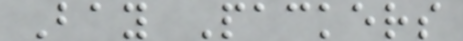Bay Packers
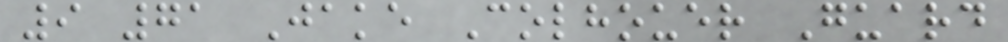9 71 Jake Colhouer Guard
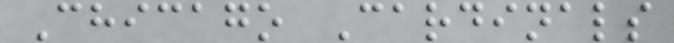Chicago Cardinals
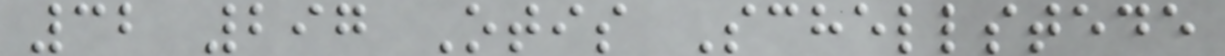32 297 Otis Schellstede
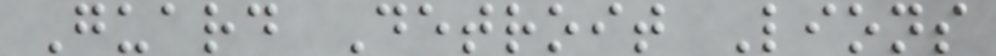Guard Detroit Lions
